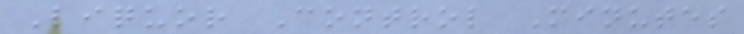Liquor Control Minutes
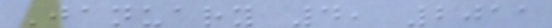January 4, 2011
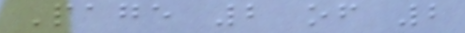Page 2 of 2
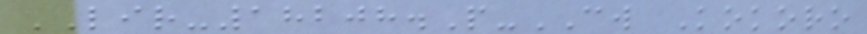LIR-18208.P-CW Kokoro
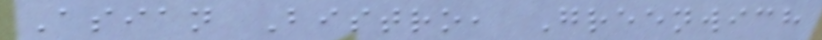Asian Bistro, Greenwich
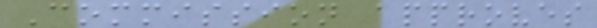Commission approves
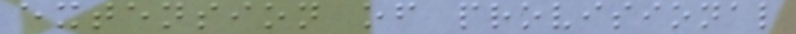extension of provisional
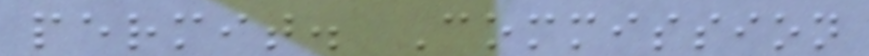permit. Commission
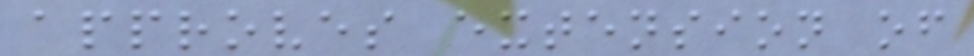approves extension of
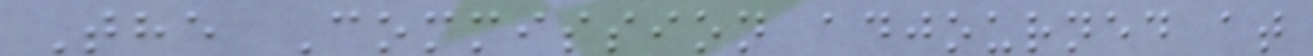The Commission adjourned at
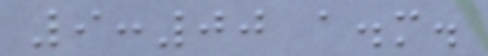9:00 a.m.
